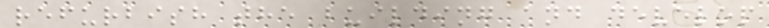refurbish the building and develop
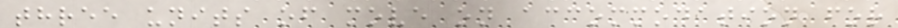three units of move on accommodation for
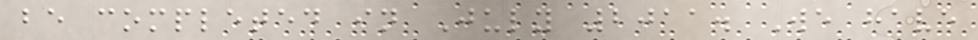be completed in July 2011. We have
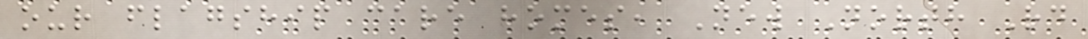our flagship care homes, New North Rd
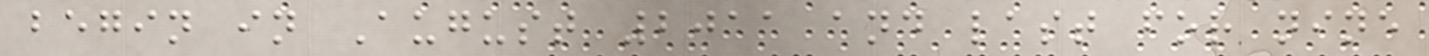begin in August 2011 and last for nine
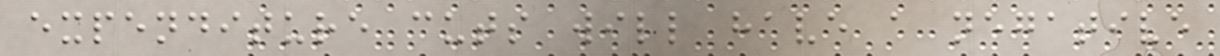expenditure cuts will have a negative
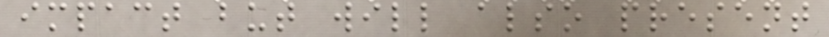impact but will also present
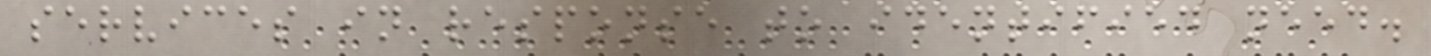services in response to identified need.
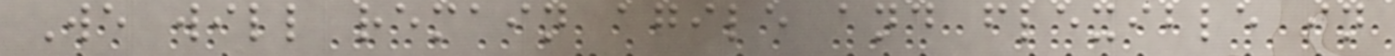We will remain agile and flexible in
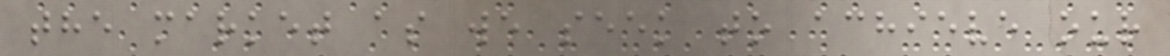the market as we seek to achieve our
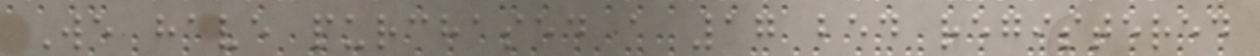We have purchased a 17 bed registered
